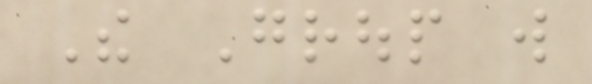The Group will
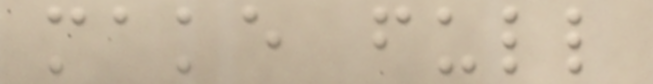make full
